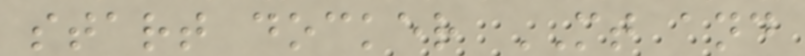start docker MT and
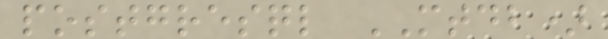postgresql MTDB)
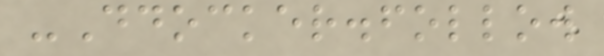-Ddocker.follow
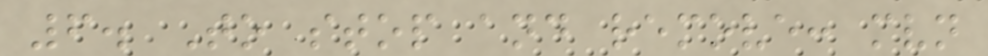6. To stop and remove: mvn
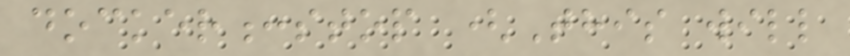docker:stop (This will
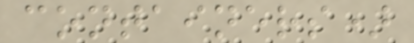containers)
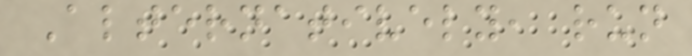Alternatively, run
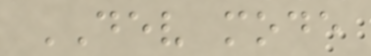DEV mode
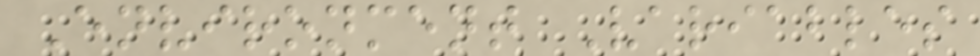Environment Variables
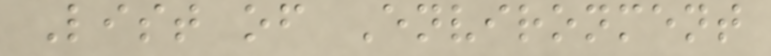List of Environment
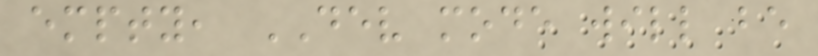empty, DEV mode will be
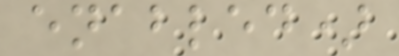enabled)
